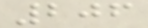206
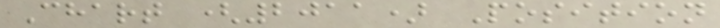Chart (2011) Position
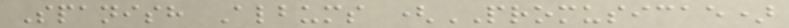Spanish Albums (PROMUSICAE)
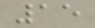15
